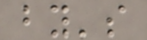by's
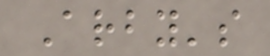Arby's
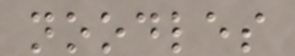noodles
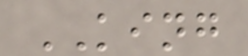KING
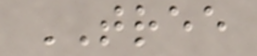TREE
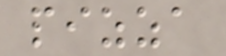pizza
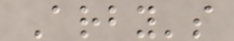Arby's
